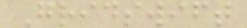Gridswift
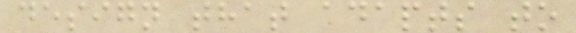design that adapts to
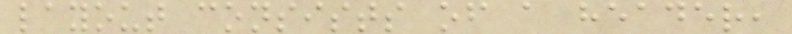layout consists of a header,
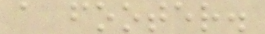a footer.
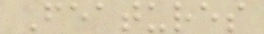Features
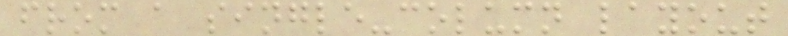from a single-column layout
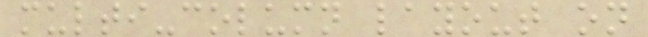multi-column layout on
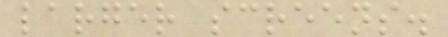larger screens.
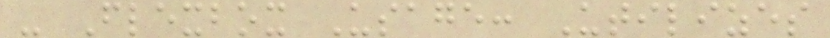- Flexbox Usage: Utilizes
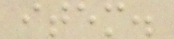item.
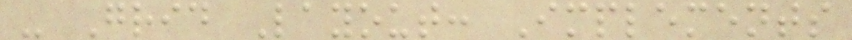- Grid Layout: Implements
